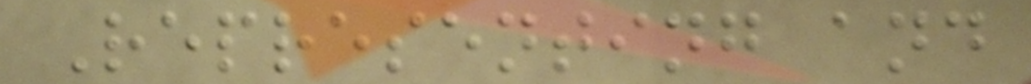Representing and
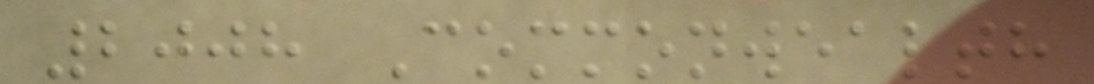2008 Commonwealth
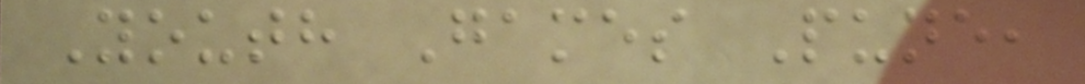Youth Games Pune,
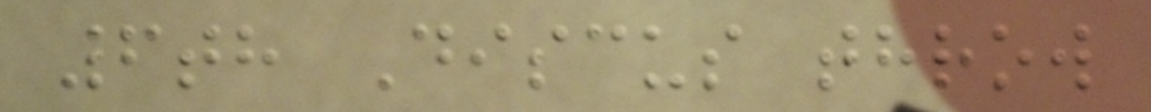6th Discus throw
